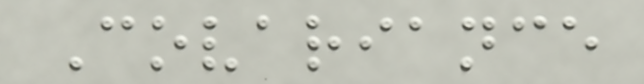Covariance
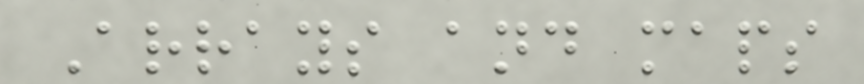Arrays and maps
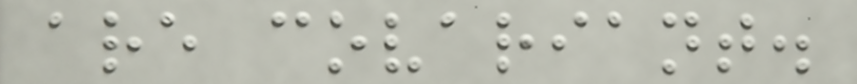are covariant.
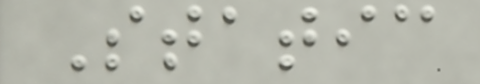Static
